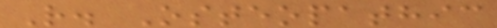R. Osteopathic
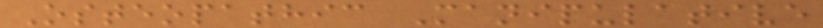Osteopathic Manipulative
